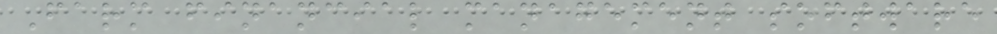Farm financial management software
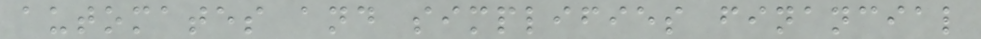automates and simplifies financial
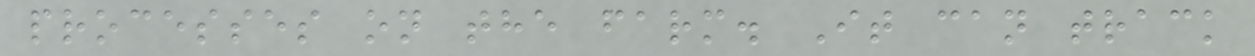processes on the farm. It can track
